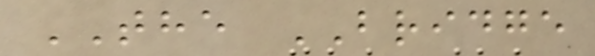THE BRIDGE
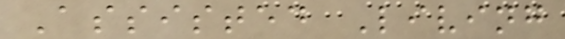Assisted Living
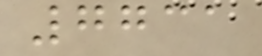7731
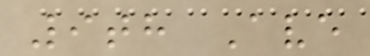9th Ave
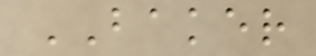BAKER
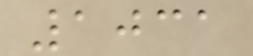1031
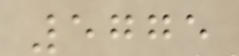5775
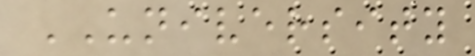UNIVERSITY
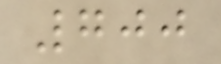700
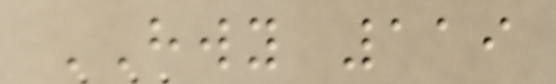HWY 119
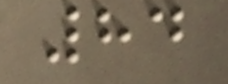84
